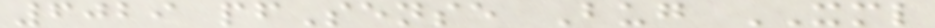6029 pfSense Bug XML
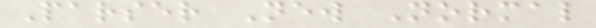Parser New Normal
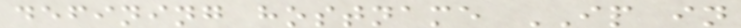defining hostname IP in
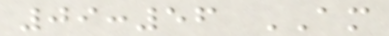09:56 AM
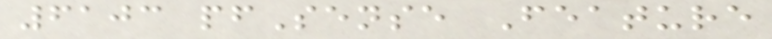6103 pfSense Feature
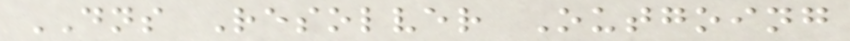DNS Resolver Outgoing
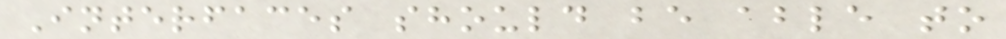Interfaces should be able to
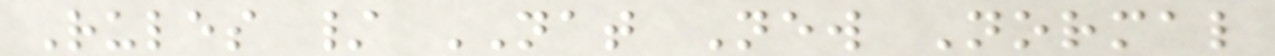Rules / NAT New Normal
